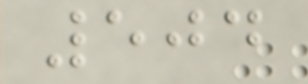504
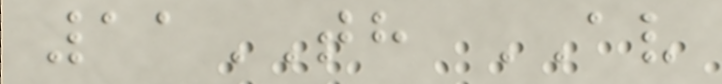11TH AV
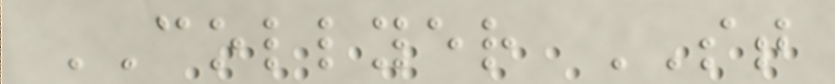COLLYER ST
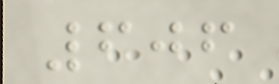606
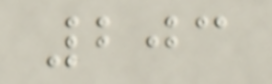203
